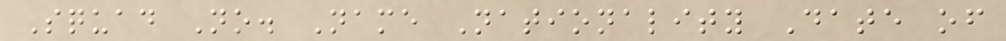Squad No. Name Nationality Date of
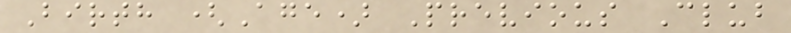Birth (Age) Previous Club
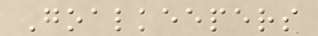Goalkeepers
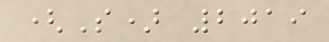(S) 2019
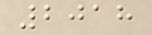2018
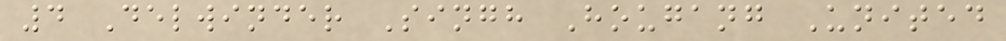4 Delwinder Singh Hougang United
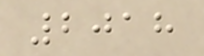2018
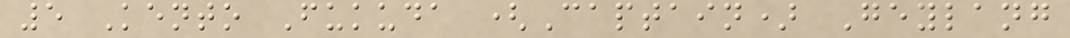5 Kento Fukuda (Captain) Geylang
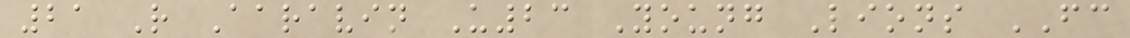21 R Aaravin U23 Young Lions FC
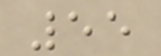55
